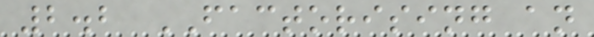2.2 FACTORISING an
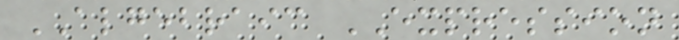ALGEBRAIC EXPRESSION
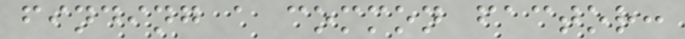finding a common factor:
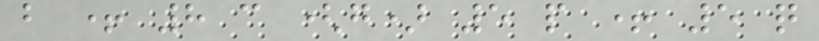b + 8 c (g) 5 p + 5 q
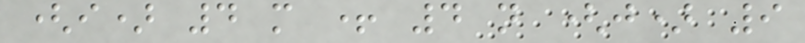(i) 4 m + 4 n (j) 9
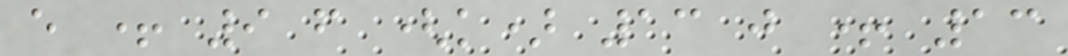e + 9 f (k) 13 j + 13
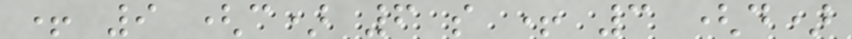+ 9 (c) 6 s + 3 (d)
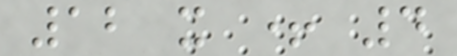12 x + 4
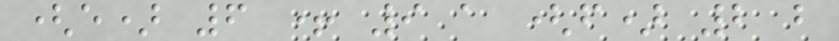(e) 6 + 9 a (f) 2 b
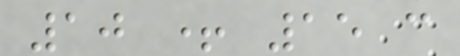10 + 15 c
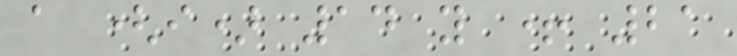a (i) 14 y + 21
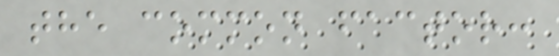the common factor:
